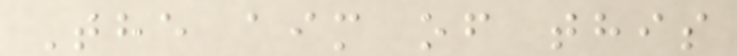The aim of this
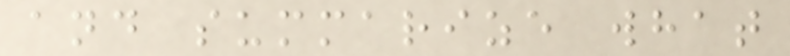and summarize what
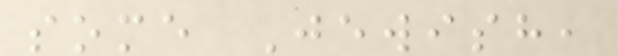some Jewish,
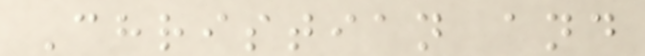Christian and
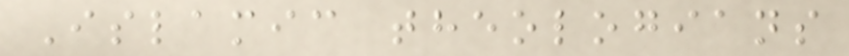Islamic theologians
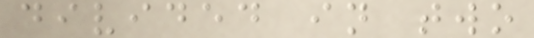divided in two
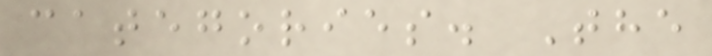categories. The
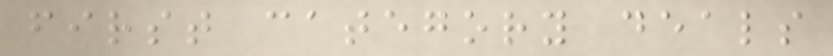first category deals
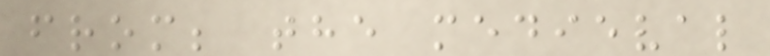from; the medieval
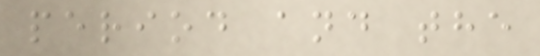period and the
